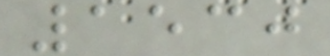1530
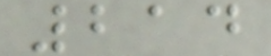214
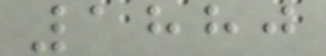1880
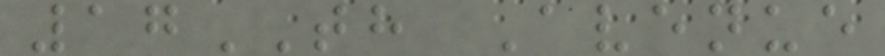17TH Avenue
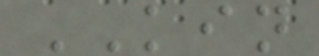KIN
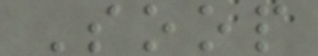Soop
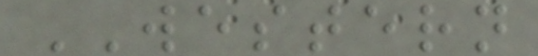WESTERN
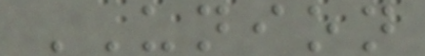UNION
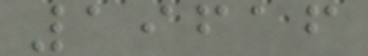19616
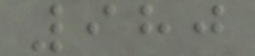980
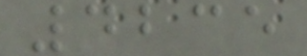4235
